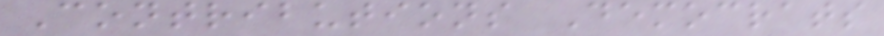Contributions Democrats
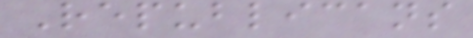Republicans
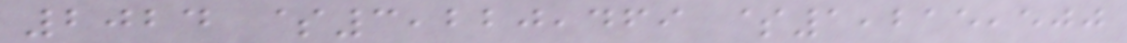2024 $3,220,469 $1,215,500
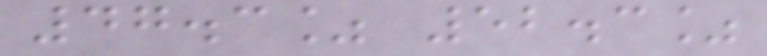47.3% 52.3%
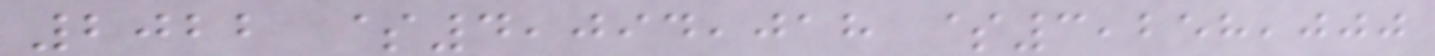2022 $4,094,018 $3,258,000
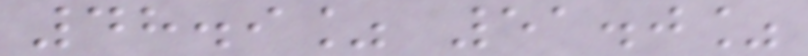48.9% 51.0%
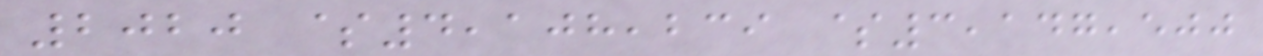2020 $4,108,239 $3,147,500
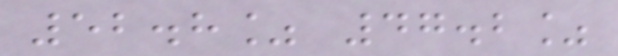52.8% 47.2%
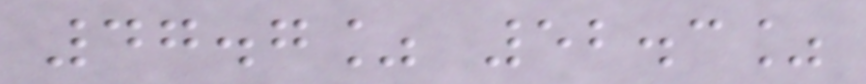47.7% 52.3%
